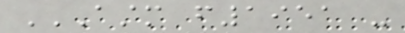ASTM F1951 -
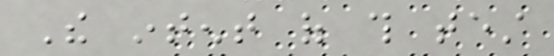The intent of this test
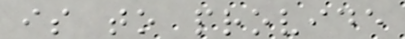is to provide
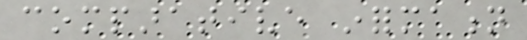comparative information
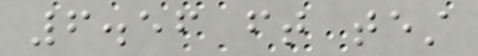6.56 ft test
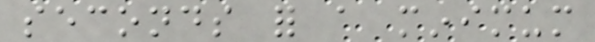seconds for a minimum
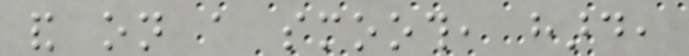and on a smooth, hard,
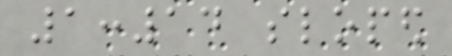1:14 sloped
